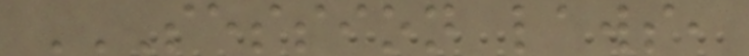SESSION LAWS,
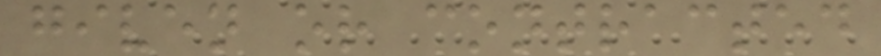given or contracted
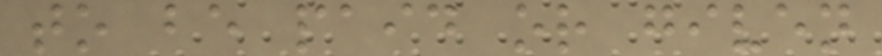to be paid or given
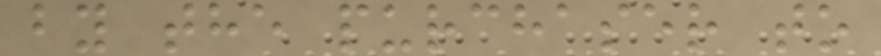by the purchaser to
